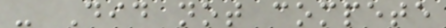- Did not compete
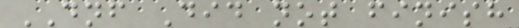DNF Did not finish
